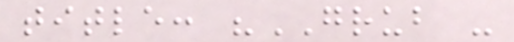title: "GRUB -
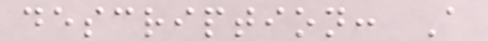description: A
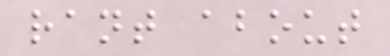rant about
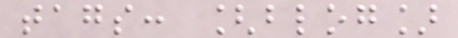tags: [blog]
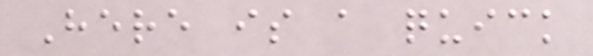Here is a quick
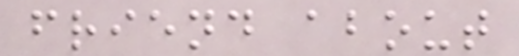friend about
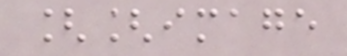[[image
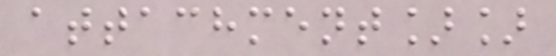attachment]]
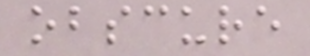obscure
